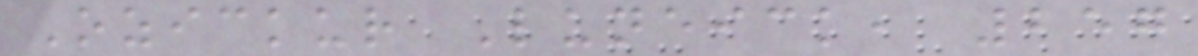Ozickur Luneick, 257
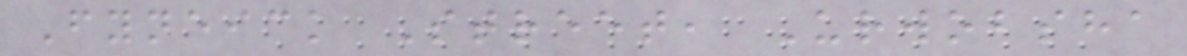Fyneick Street, Urwobsha
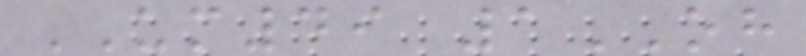UM49 1OH
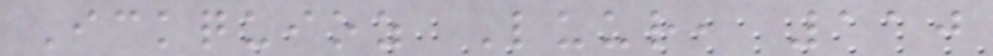Ickquioz Luur, 110
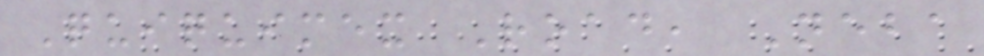Quiquimex Road, Neba
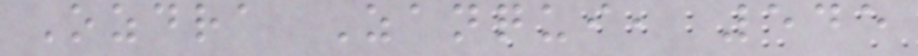Ozdra Zanqui, 545
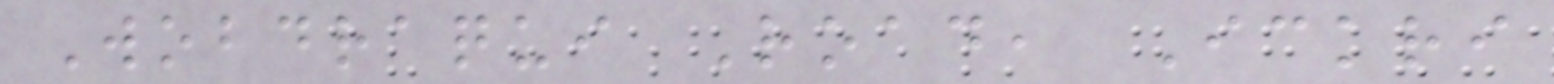Wobdraqui Road, Ickri
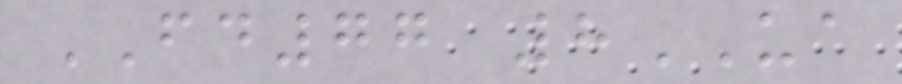FD77 8UA
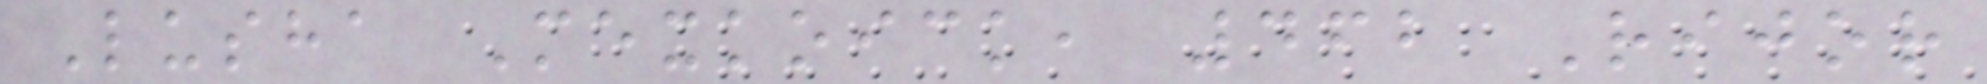Lusha Mexkoick, 462 Rijor
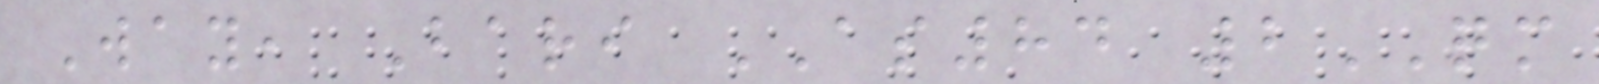Way, Bari AS84 2QM
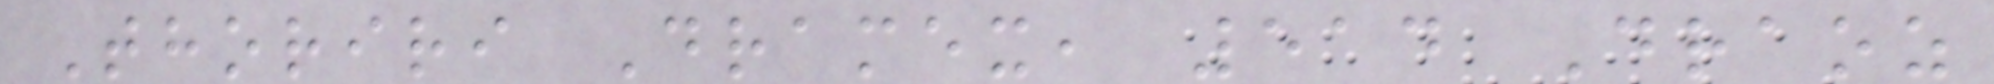Thoriri Dramex, 514 Draoz
